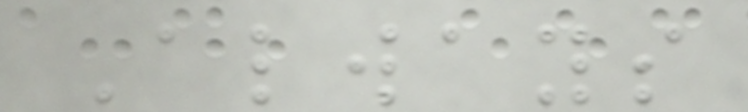Always
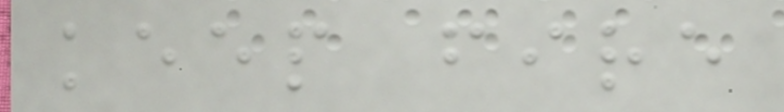keep fire
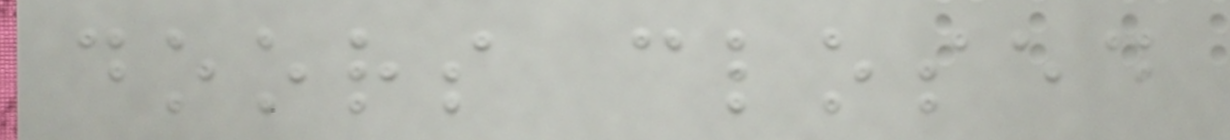doors closed
